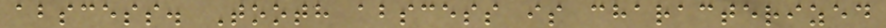abscess. Tooth abscess is characterized
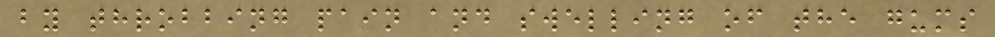by throbbing pain and swelling of the gums
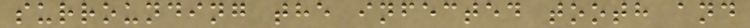surrounding the infected tooth and
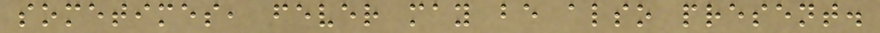sometimes, fever may be also present.
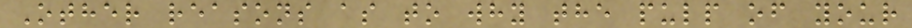Other reasons as to why the pulp of your
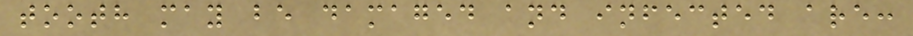tooth may be damaged and infected are:
